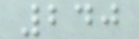240
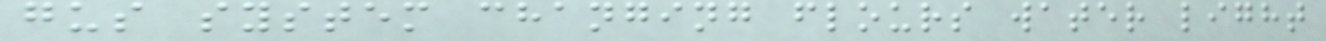gus system changing flours water light
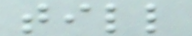till
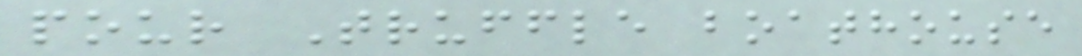pour Truffle boathouse
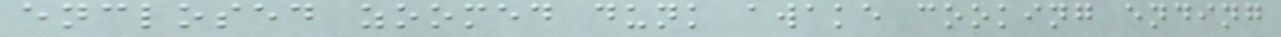enclosed zoomed dunk awake cooking ending
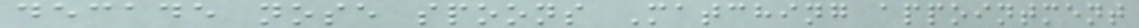decade nose spoons Matching appointment
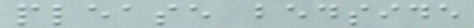please bedside
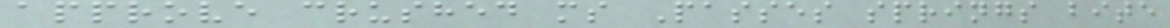approve crushed ms Passes springs bite
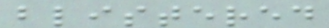blistered
